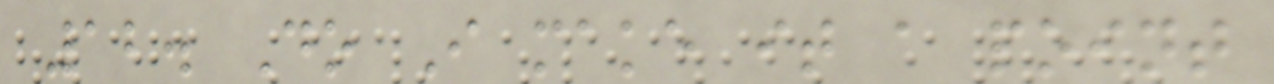12. Do I make it a point
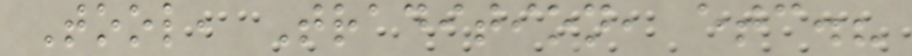Tool, Tradition, etc.?
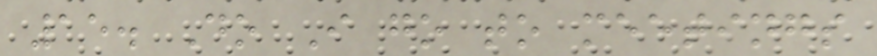15. Do I go to meetings
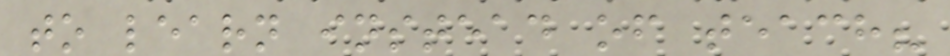to learn instead of teach?
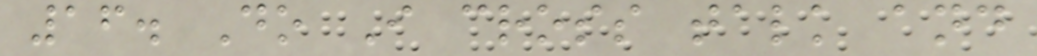16. Do I cross talk and
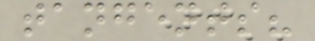tangents?
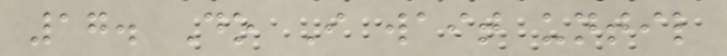17. Do I wait until
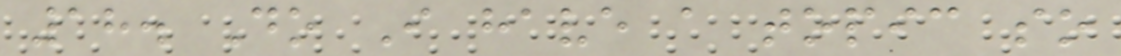18. Do I have a topic so
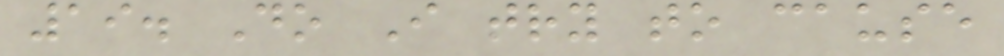19. Do I try to cause
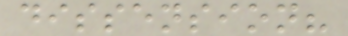dissension?
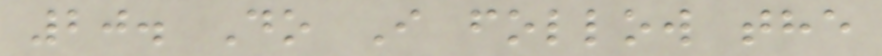20. Do I follow the
